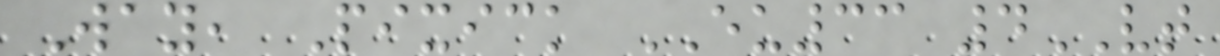Way, Pixick EU33 4VT
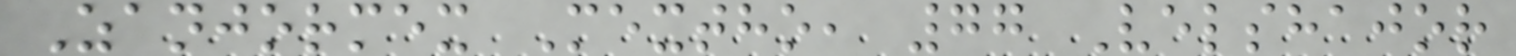Zanjormex Mextho, 77 Velshajor
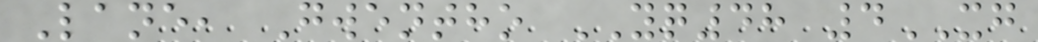Lane, Gwentho YQ48 4XG
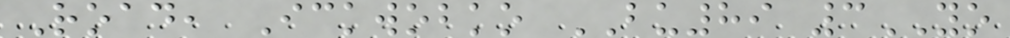Road, Ickwobko BU89 3YO
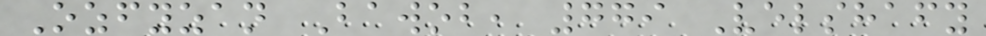Ozfyzan Bawob, 779 Velshafy
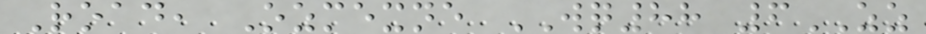Road, Ozmexne WQ88 6ZZ
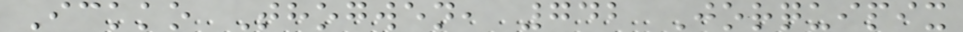Ickko Thogwen, 742 Jorquipix
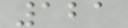121
